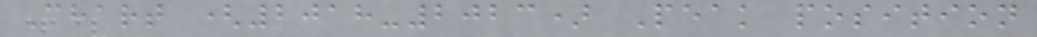Chart (2018-2023) Peak position
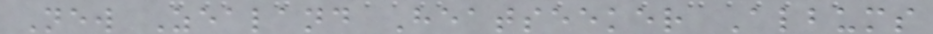New Zealand Heatseeker Albums
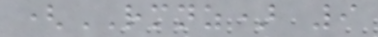(RMNZ) 9
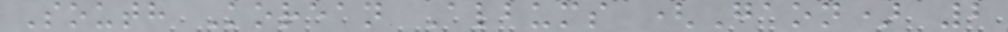South Korean Albums (Gaon) 2
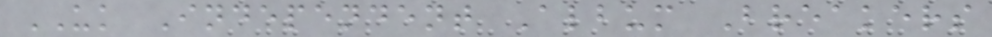UK Independent Album Breakers
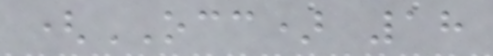(OCC) 18
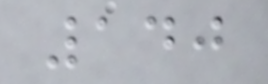140
